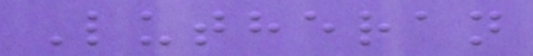Lutheran
